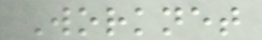Worknet
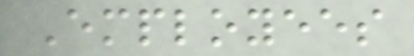Employees
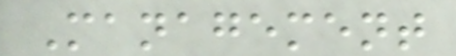Management
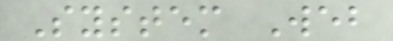System Web
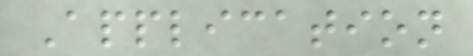Application
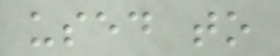used to
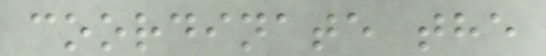coordinate the
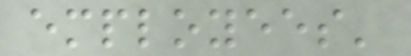employees'
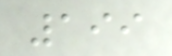199
